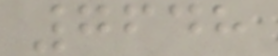7648
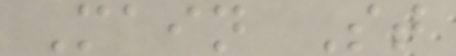Main St
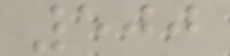500
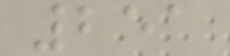251
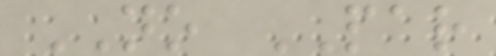NO PAR
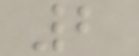2
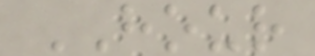HOUR
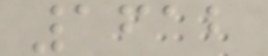1612
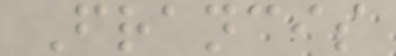Francis
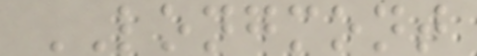LONGMONT
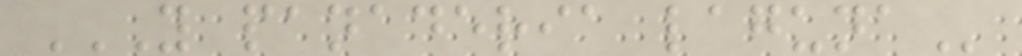Y PANADERIA LAGUNA
